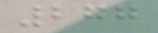277
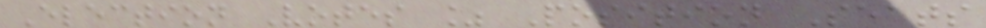Election Votes % Position Seats
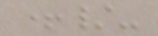+/-
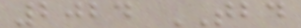2024 TBD
